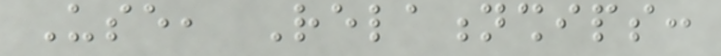Use, Relationships:
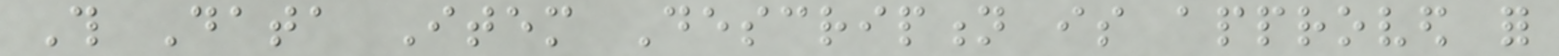This Data Item Description is approved for
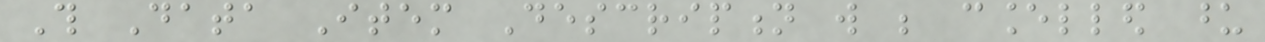This Data Item Description will be cancelled upon
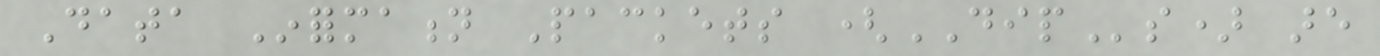Data Information Packets (DIPs) are
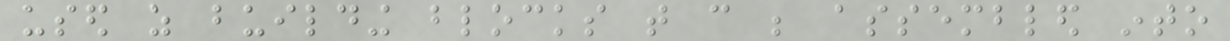used as building blocks that can be assembled into
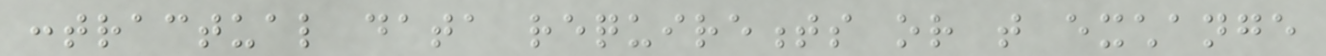contractual data requirements or that exchange
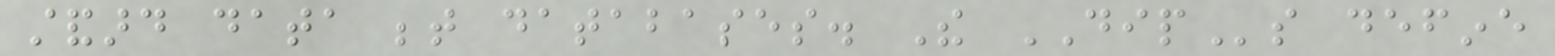standard data between databases. The DIPs define
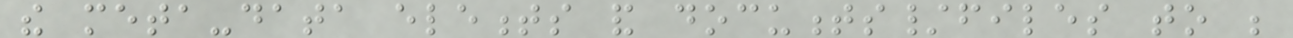the meta-data elements and documents/files to be
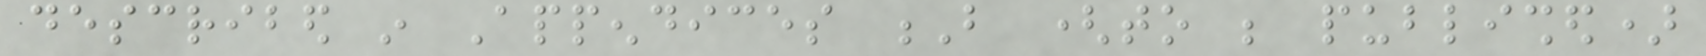described in Appendices B (to be published)
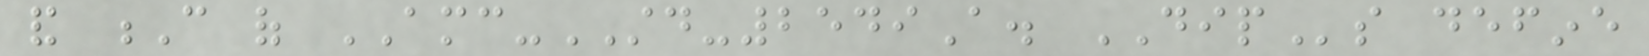and C of AMC-STD-2549A. DIPs define
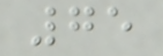75
